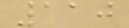110
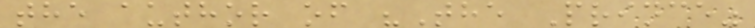the author of "The Prince"
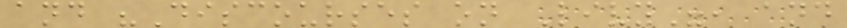and "Discourses on Livy", and
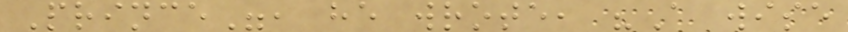Prince", he wrote, "A wise
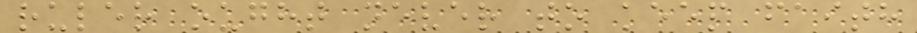ruler ought never to keep faith
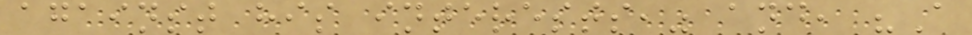against his interests," and, "A
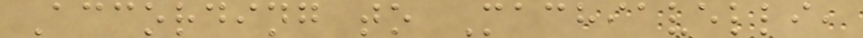According to Machiavelli,
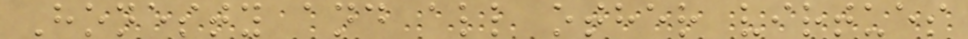Honesty and all other virtues
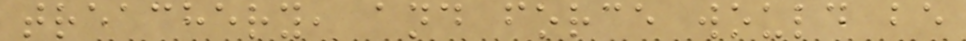treachery, and force would be
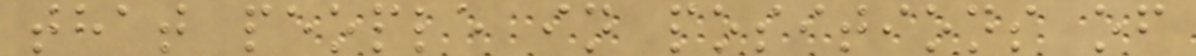that people in positions of
